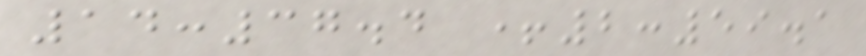14:37.4 +2:59.1
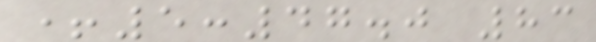+5:47.0 83
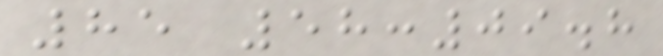85 58:09.8
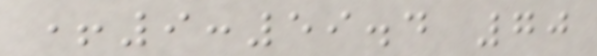+9:59.4 70
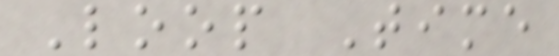Loop Time
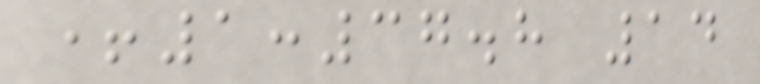+1:37.8 14
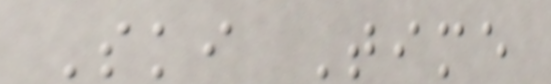Ski Time
